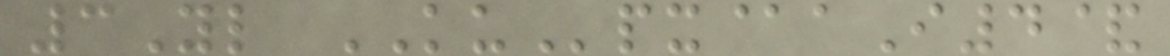3Yl KUpx@aI4&
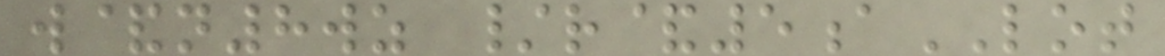w&n8wz /r&5aLOT
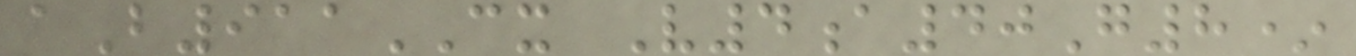aB911CX V4a40G8*
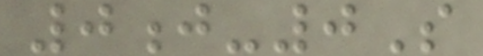0j-0S
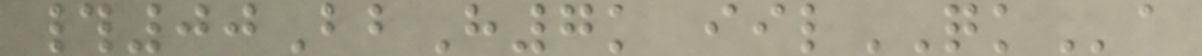#00BbH7k iilQKa
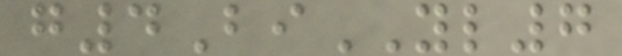g4BiYL7
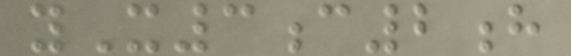yX3c2h
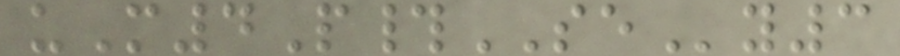uM4P#SEy3
